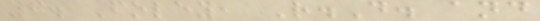7. Foley, R.D. and
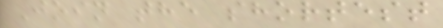Join the shortest
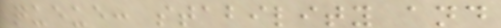queue: stability and
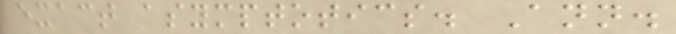exact asymptotics. Ann.
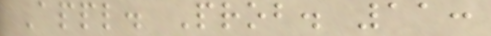Appl. Prob. 11:
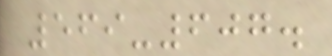569-607.
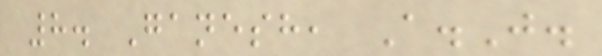8. Ganesh, A.J.
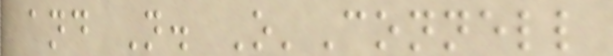and N. O'Connell
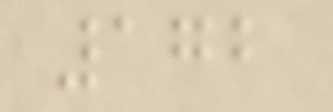172
